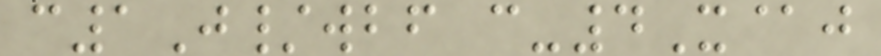c1J/wbf c-4X@j
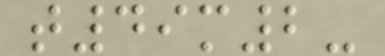t49m2-
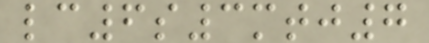lc6s3mtj7
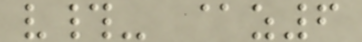v#- @z6
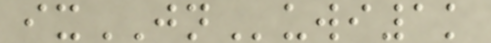ixJNuwi1k
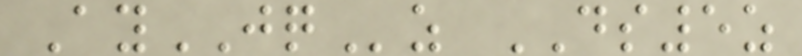AyJQz DS5z
